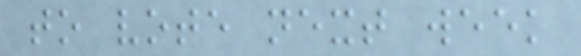to vote next week
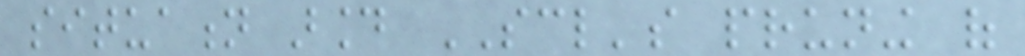situation around SCL's pruning of
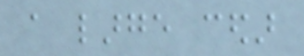a large cedar
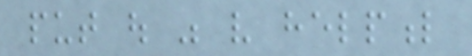put out was very helpful
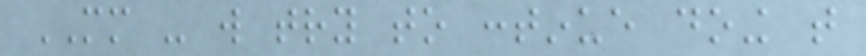MM - will try to continue doing that
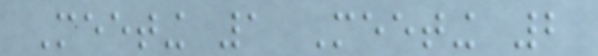Meeting 1 Meeting 2
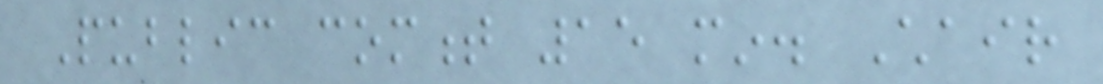Public comment 15 min. Chair
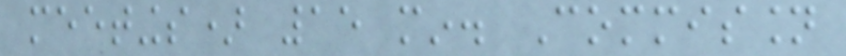meetings) 15 min. Commission
